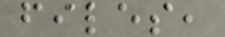files,
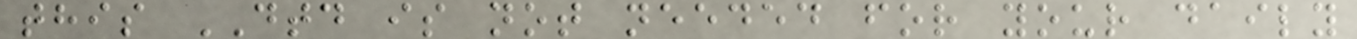this DTD is not needed for your daily
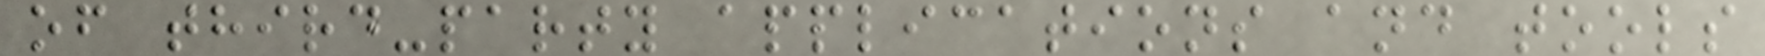of third-party applications and tools
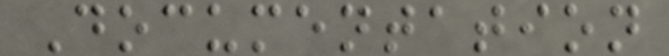Documentation
